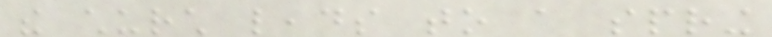the church leads to a spring
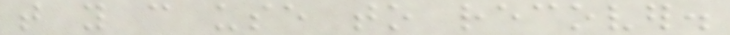that you can use to recover.
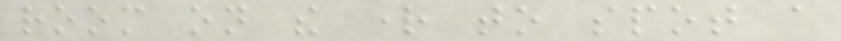room on the right to spot a
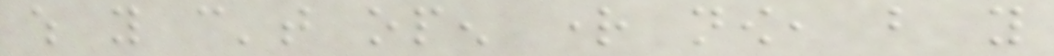which you can't open right now, but you
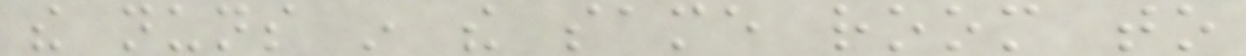the nuns in the same room to
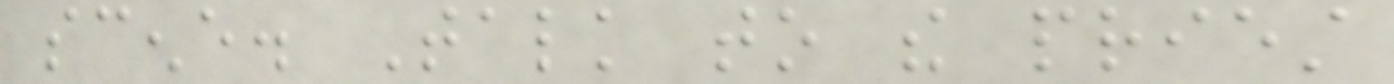scene. Talk to the priest
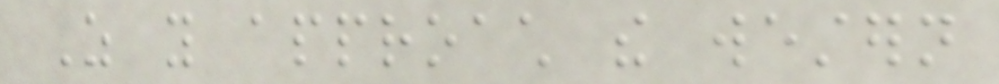As you approach the western
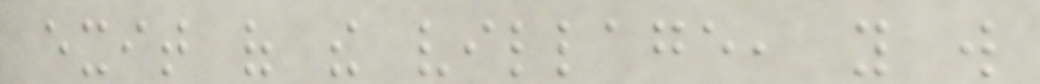exit of the village, you will
